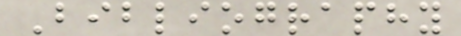Bibliography
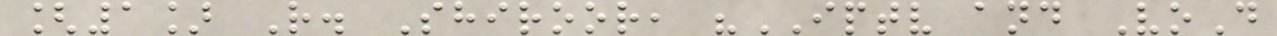[1] R. Shiroor, "IPTV and VoD
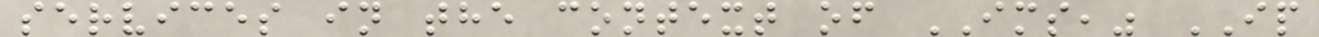services in the context of IMS," IP
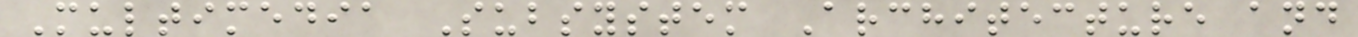Multimedia Subsystem Architecture and
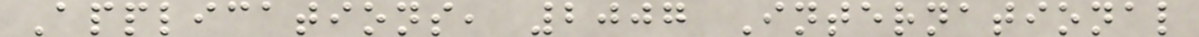Applications, 2007 International
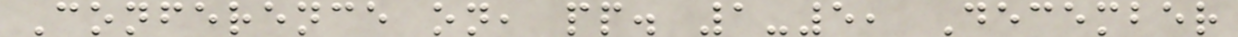Conference on, pp. 1-5, December
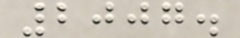2007.
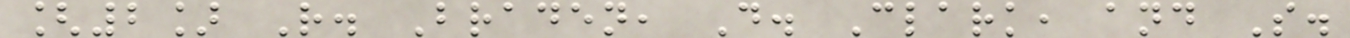[2] R. Braden, D. Clark, and S.
